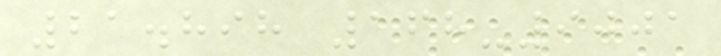21.898 168-9001
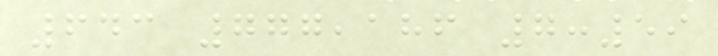643 777,186 7:59
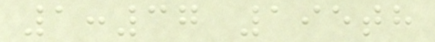1:37 195th
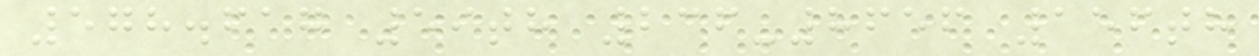578.617 59th 236-8656 156th
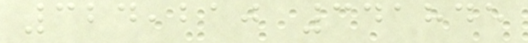324,210 341845
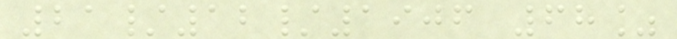21/12/1906 68%
